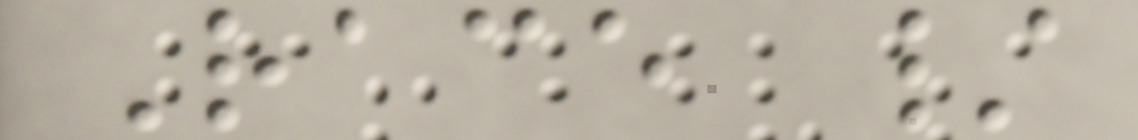Race /
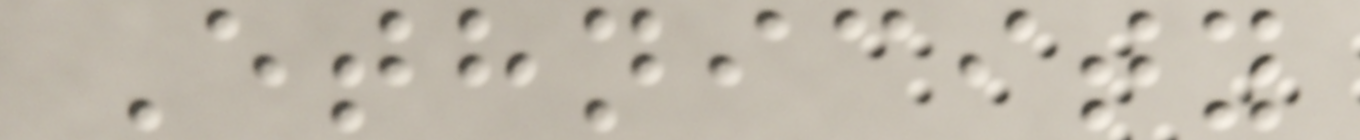Ethnicity
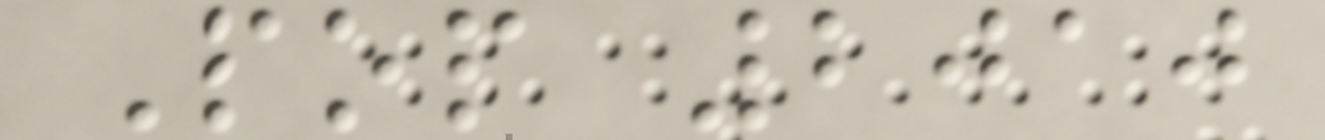Pop 2010
